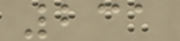231
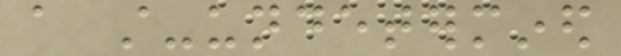a still-undetermined
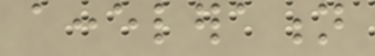acceleration
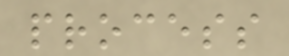process
